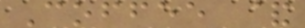Coffee &
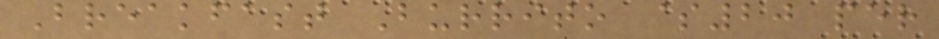Breakfast Burrito $20 per
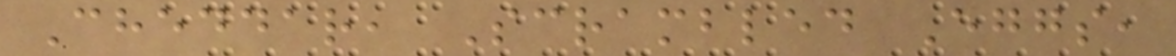Cheddar, Scrambled Eggs,
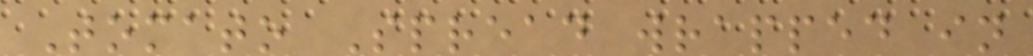Tomato Spread wrapped in
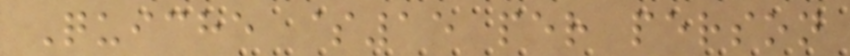Quiche $15 per person
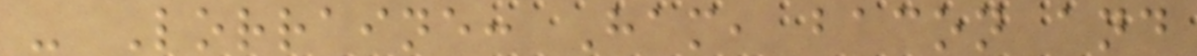- Lorraine: Ham, bacon and
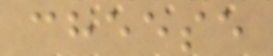cheese
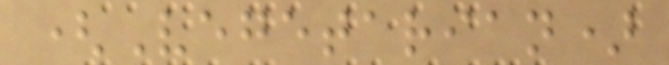(Vegetarian)
